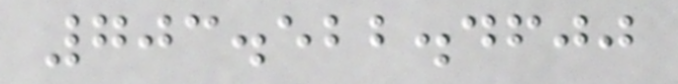703.522.4600
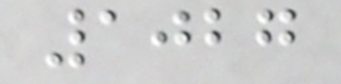1027
